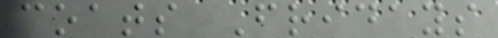coats Fridays
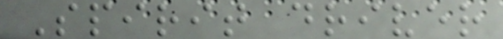Spirit driver
